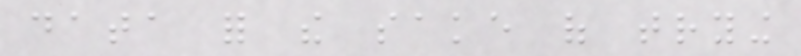data for the sake of trying
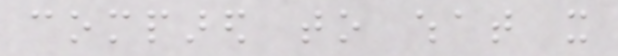compared to what it
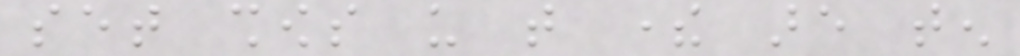set shows us that there are ten
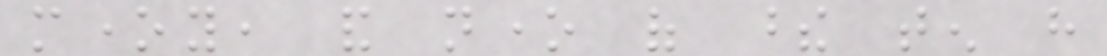money, and none of these ten have
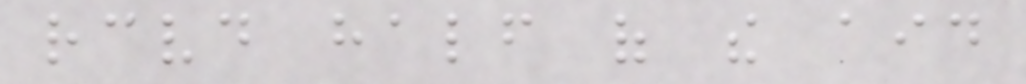received half of the aid
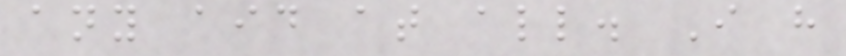any aid at all. I have
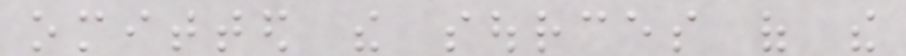omitted the sources of the
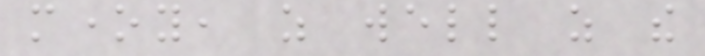money, as well as the
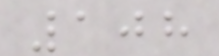108
